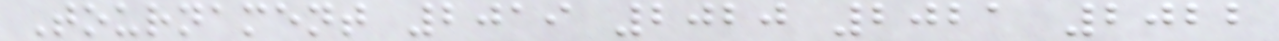Tournament 2019 2020 2021 2022
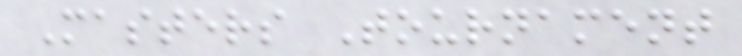Masters Tournament
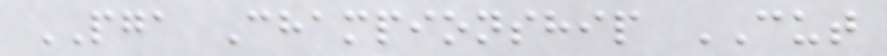PGA Championship CUT
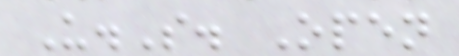U.S. Open
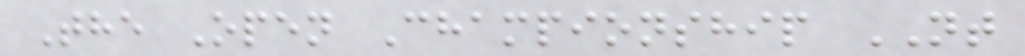The Open Championship NT
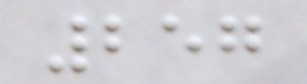257
